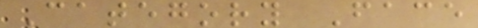Category Face
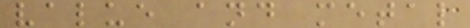value and metal
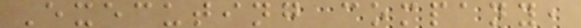Executing company,
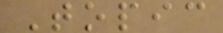Topic
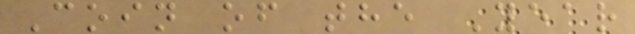Coin of the Year
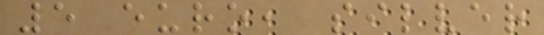5 euro, silver
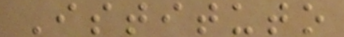Istituto
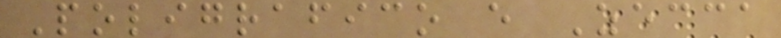Poligrafico e Zecca
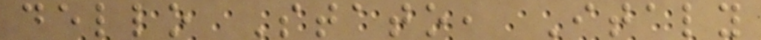dello Stato, Italy
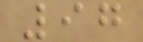97
